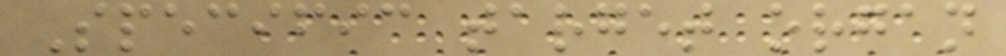Specific target organ
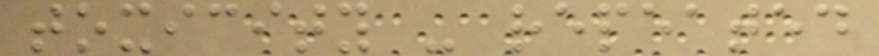toxicity - repeated
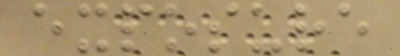exposure
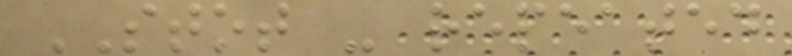STOT - repeated
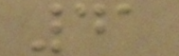41
